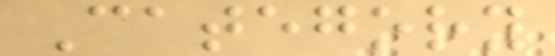Category
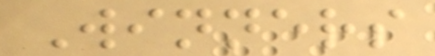Winners
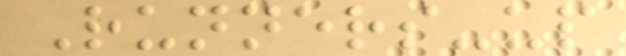Runners-up
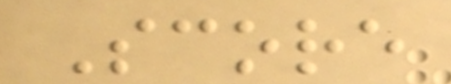Score
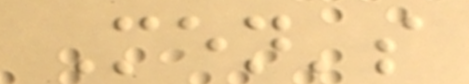Men's
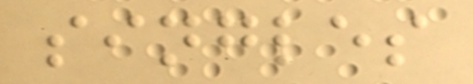singles
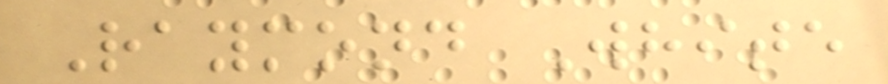Raymond White
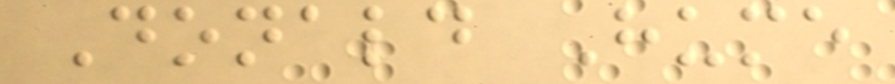Donald Hume
